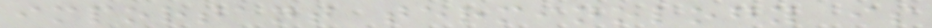important terminology is
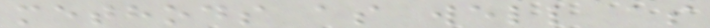methods as well as
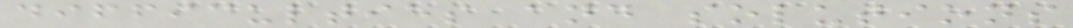difficulties and solutions
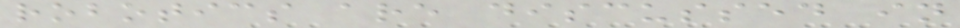robotics are discussed in
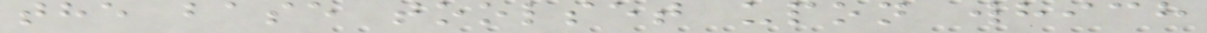the base toolset upon which
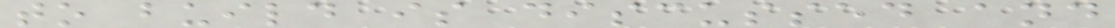to build is discussed and
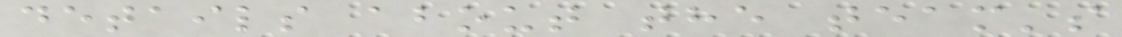details about the team's
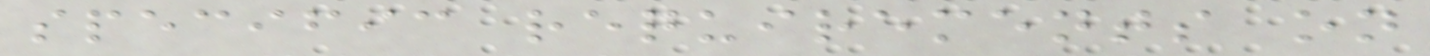specific requirements on
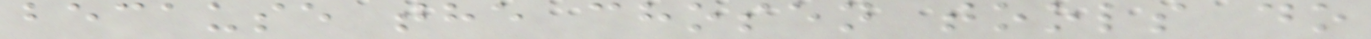because the chosen tools do
